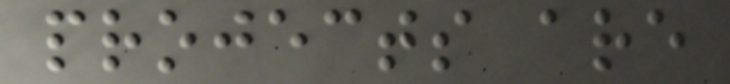projects are
